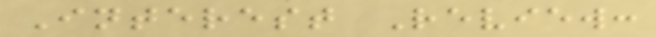Interest Review:
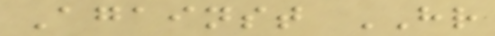Against HR
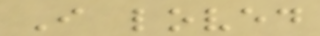I loved
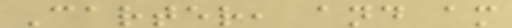Carter, and am
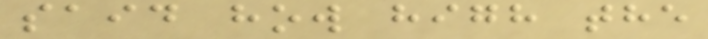said how high the
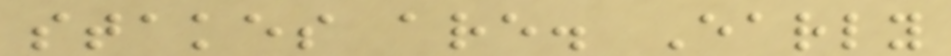stakes are. Early
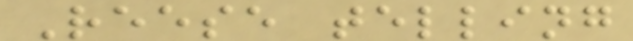Reese telling
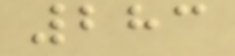283
